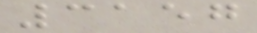3157
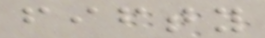fifty
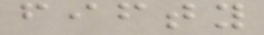fifty
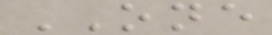ONE
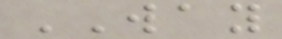WAY
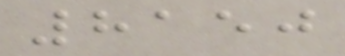8150
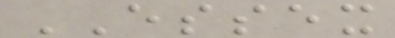ESSEX
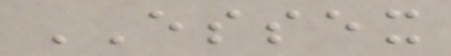ESSEX
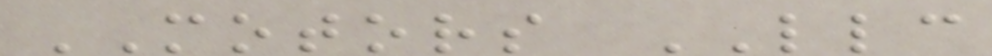MOTORS LLC
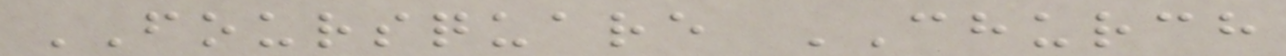FOURSQUARE CHURCH
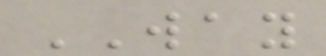WAY
